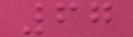67
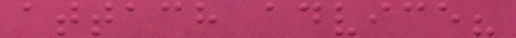attach advice?
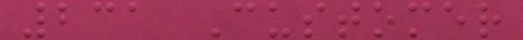231 Customer
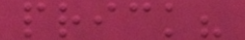prick?
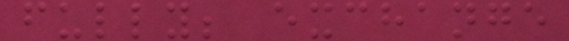fully; exchange
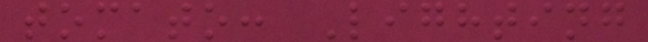tomato: Lighting
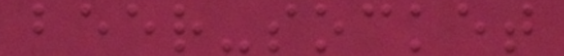beer-socket
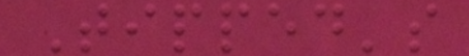Tipped's
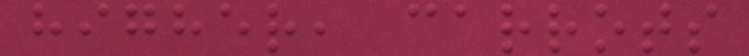higher, carrots
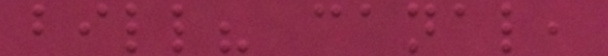bill? canal,
